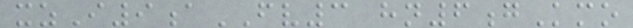xzI9aFV3 hn6gKmo
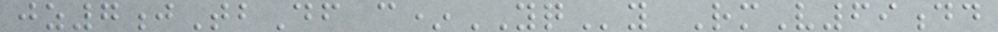jz7jTbDf c*YQy RmV69dd
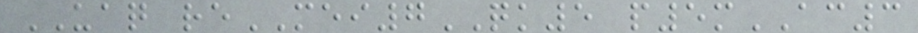UAQ reMEI7QK5 p5mAC3
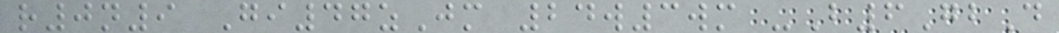r0n9 Gi47zJm 24w3wm -B6GbD
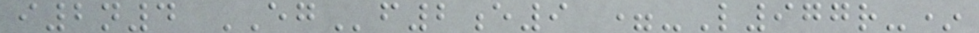i2n4 EGf2e9 =-L977r-*
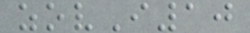zovI10
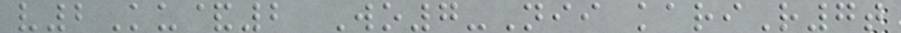v2Ku&2 Wo7-Nii kariR7t
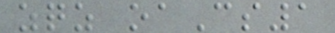zqz oaCs1
